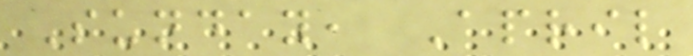Sunday, April
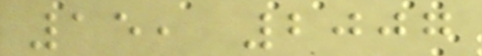15, 2007
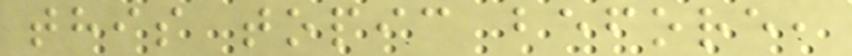this topic before,
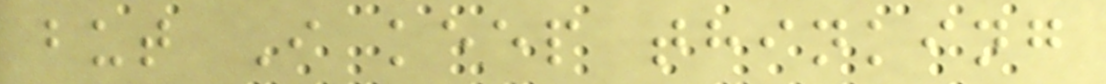but I keep thinking
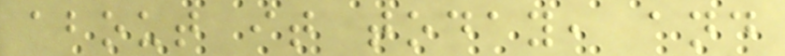about it today, and
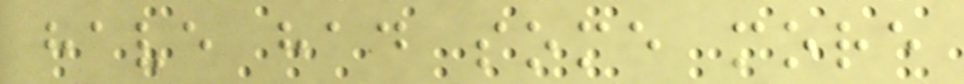have had some more
